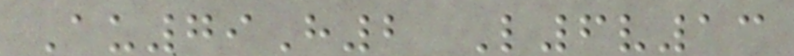Au79H2 L6v13
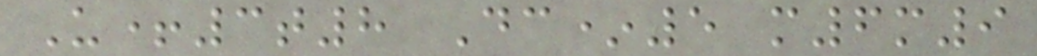U+3t8 Dc*5 m6m9
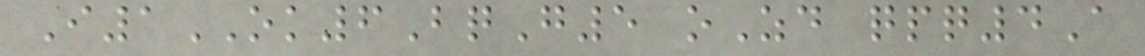I1OK6BqG5 oZd qpq4A
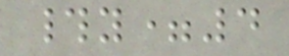#y=4
